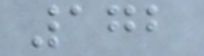172
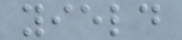yield
